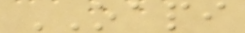OAPI
